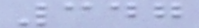347
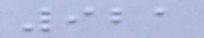921
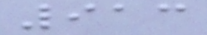913
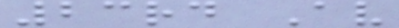23rd Av
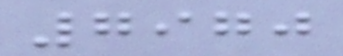7970
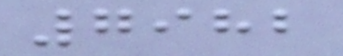7982
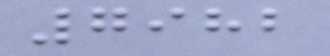7982
